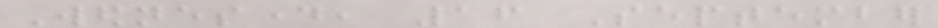Wednesday, 16 September
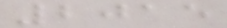2015
